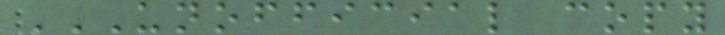UNOFFICIAL COPY
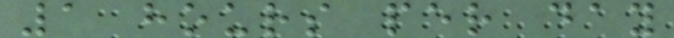1 hours per day
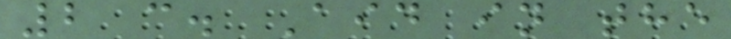2 c. Aid in the
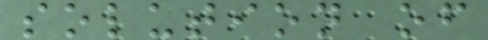solution of
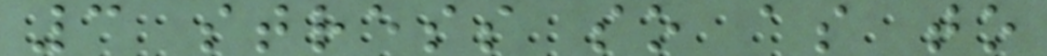3 stress so as to
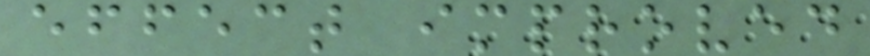effect improved
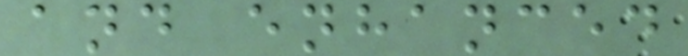and enhanced
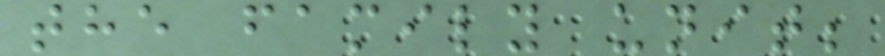the family unit;
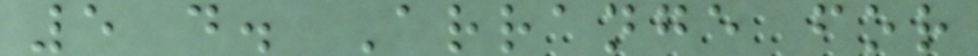5 d. Arrange for
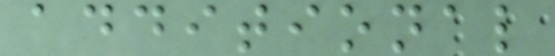additional
